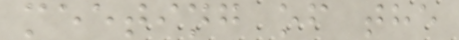meeting of the
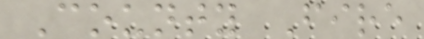County Fire
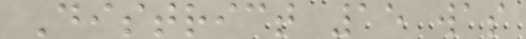District 15 was
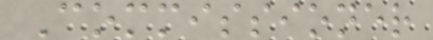Commissioner
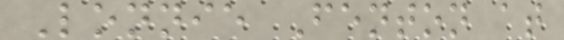Lonnie Fenton at
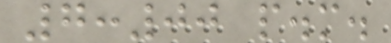7:00 p.m.
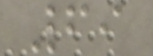69
